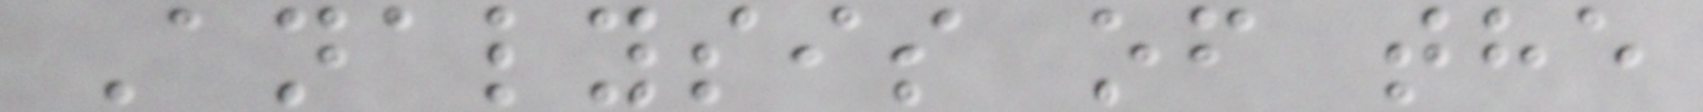Analysis of the
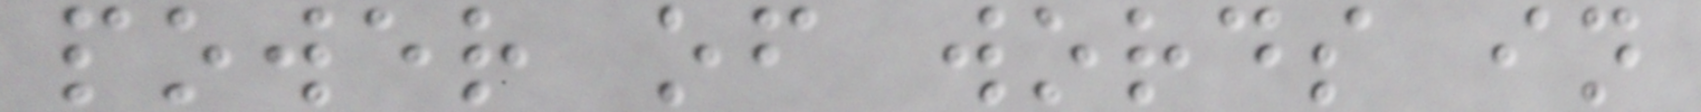power of words in
